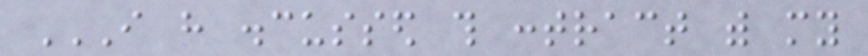I HAVE DISCUSSED THIS CONTRACT WITH MY
